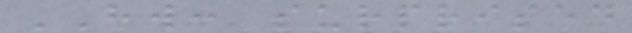HW: surprised
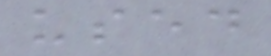used
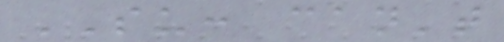SU: can't
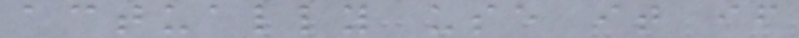actually use it if
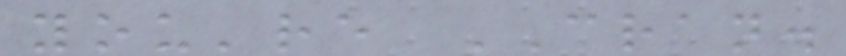you're CRAN.
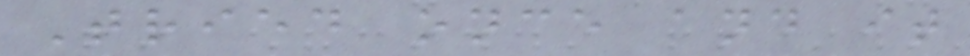Tried once and it
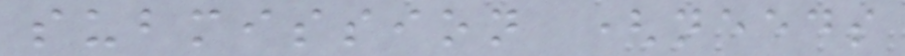submission (needs
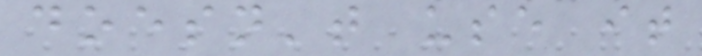doesn't use it
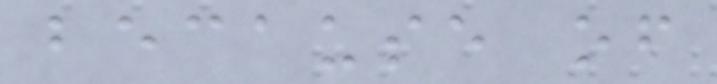because of
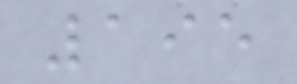195
